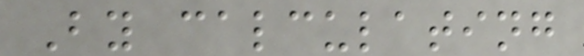By calculating
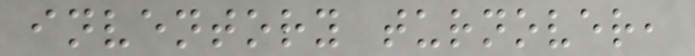inventory turnover,
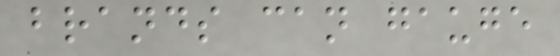brands can gauge
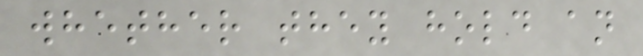whether they hold an
